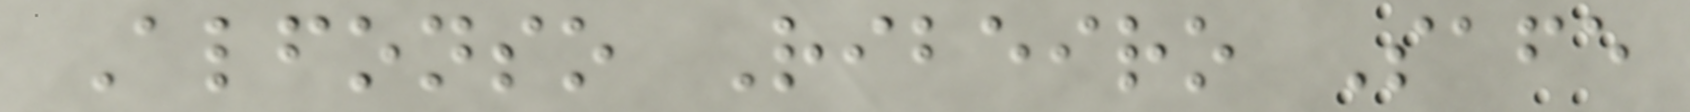Alfonso Ribeiro Safe
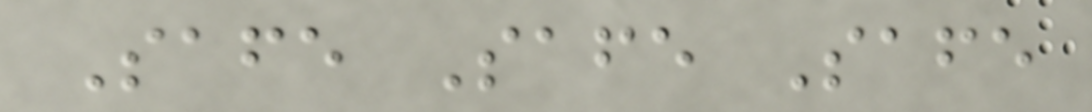Safe Safe Safe
